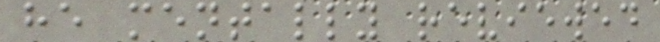he mentally reviewed
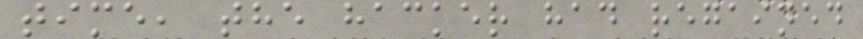time, the hacker had regained
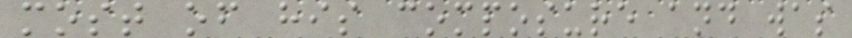most of his composure and was
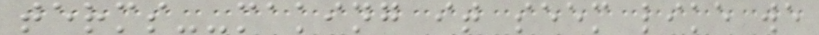terms--making it seem like we
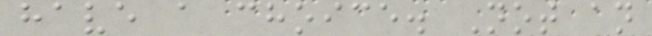have a choice. Not an
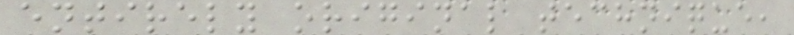entirely original technique,
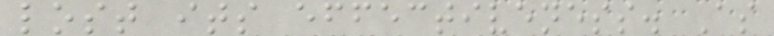lost its effectiveness. As
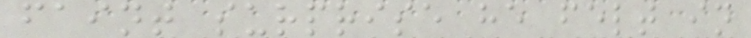faint surprise he felt in
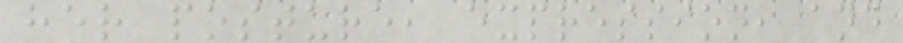her posture, expression, and
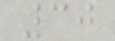30
